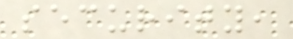security,
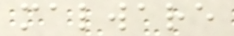malware
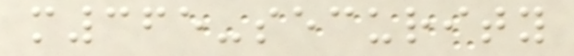m365-security
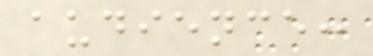audience:
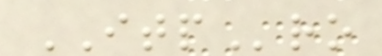ITPro
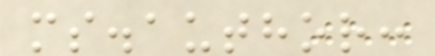ms.author:
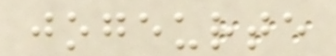jogeurte
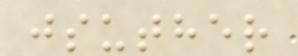jsuther
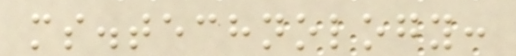ms.technology:
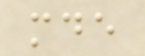mde
